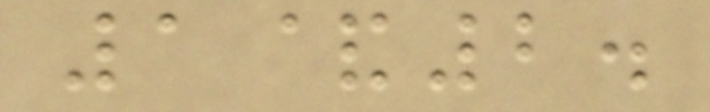1&2.
